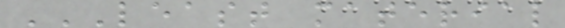LEAST MATERIAL
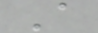A
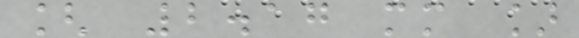[ 2.17 mm ]
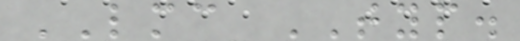LMC TYP.
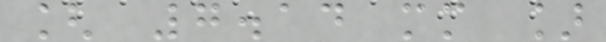[ 7.14 mm ]
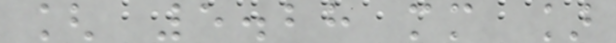[ 5.28 mm ]
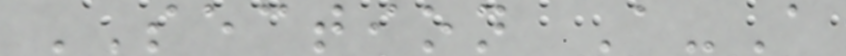SECTION A-A
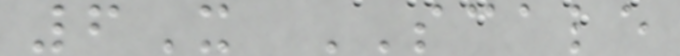6X SCALE
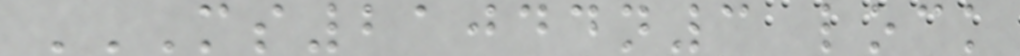MS21044N3 LOCK
